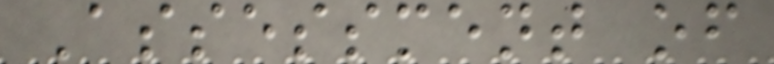Assessment of
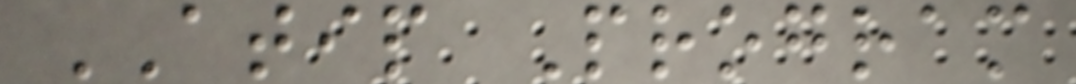ATIP Program
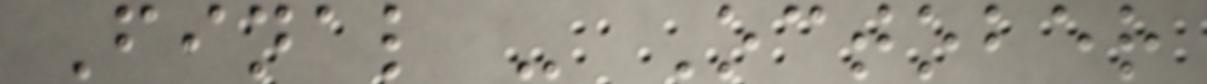Final - October
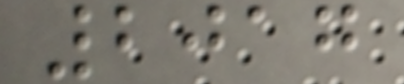2017
